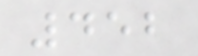452
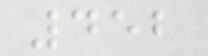452
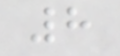8
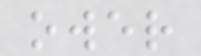ower
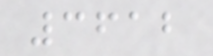3612
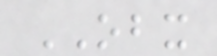OBX
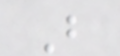B
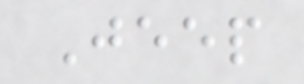Jeep
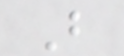B
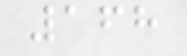168
